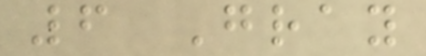6 Gray
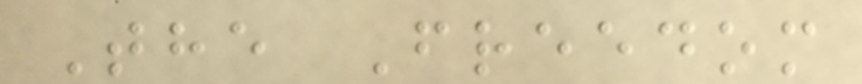The Freedom
